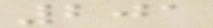201
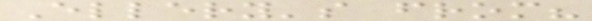Ellery's from?
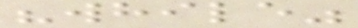"while"
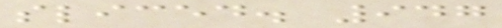sliced. 947
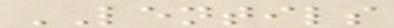LENTILS
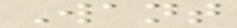Want
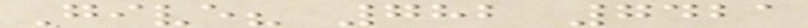Give? 782 7421
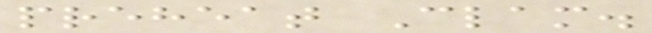preheat Clam.
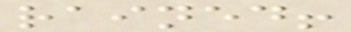rained!
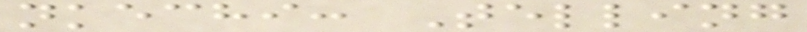nkechi: Telling
